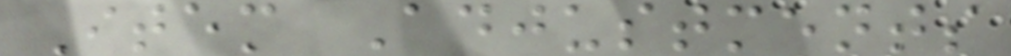Item Adjustments
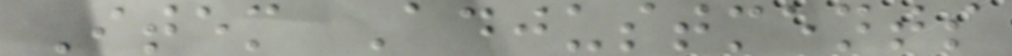Item Adjustments
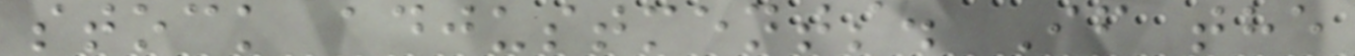stock adjustments. If the
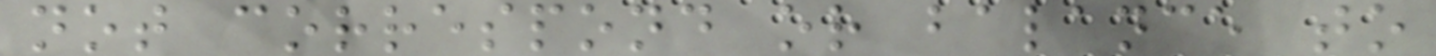not correspond or balance to
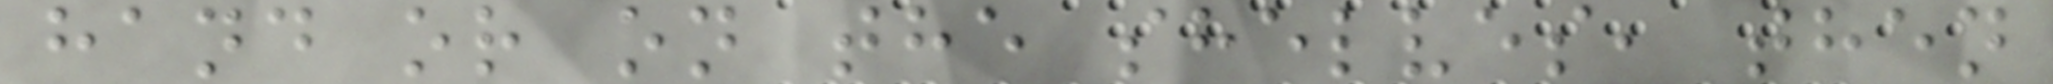hand or on the shelves, then
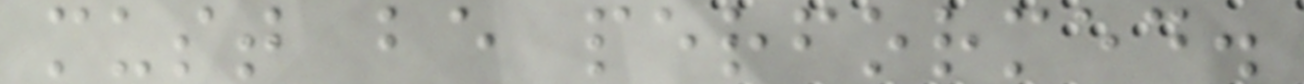must be performed.
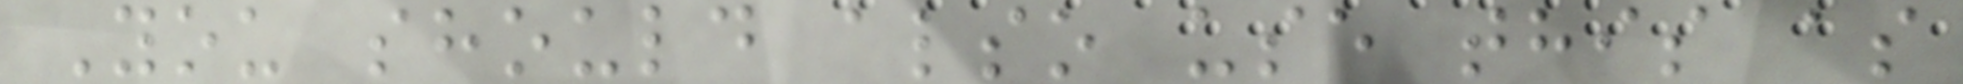You should also use this as
